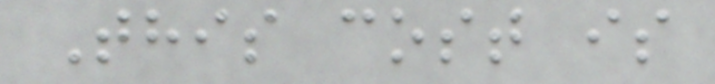This cost is
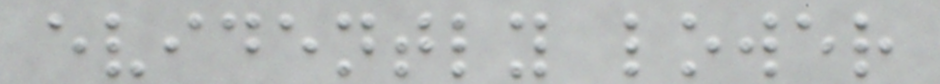evidently lower
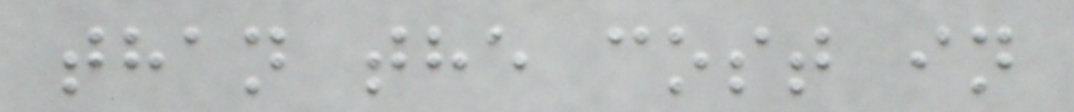than the cost in
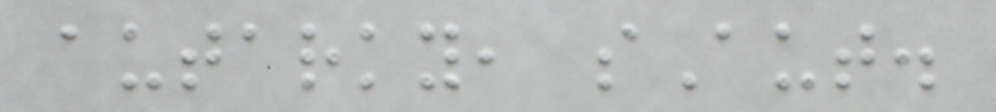autarky, sAut.
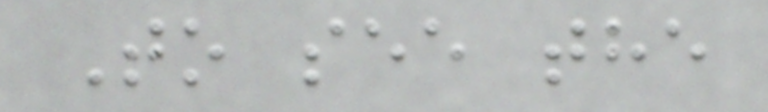To see the
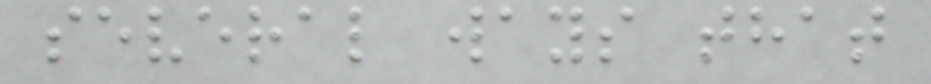several ways that
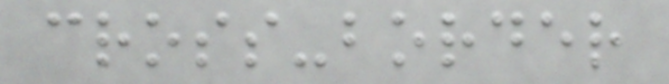cross-border
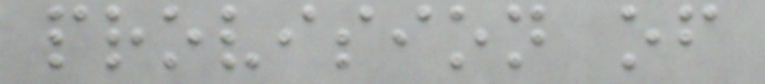provision of
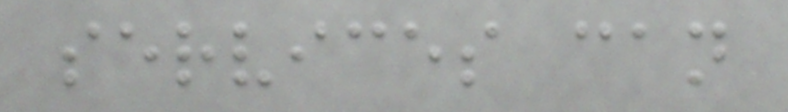services can
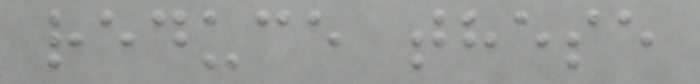reduce these
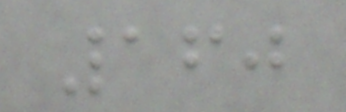160
